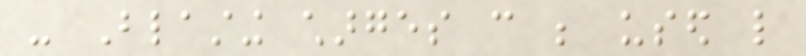- Blasting charges can be used like
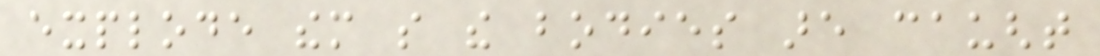explode them so the bodies are caught
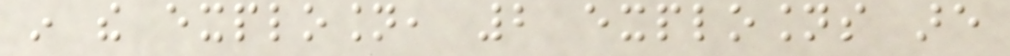in the explosion, 2 explosions are
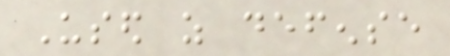Used as defense
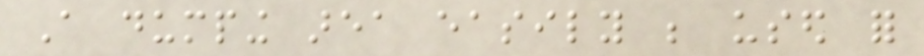A dumping area easily be used for
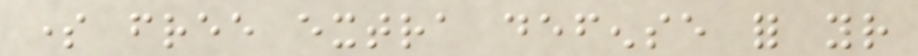some free extra defense for your
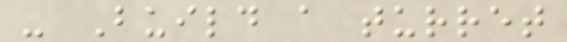- Build a turret
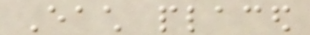Each placed
